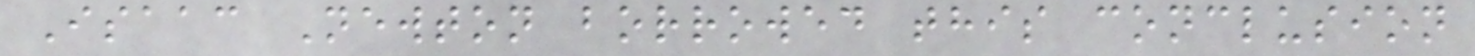Isaac Newton borrowed this conclusion
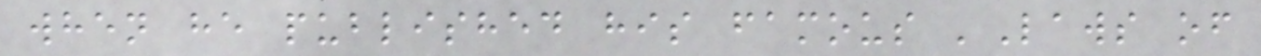when he published his famous 'Laws of
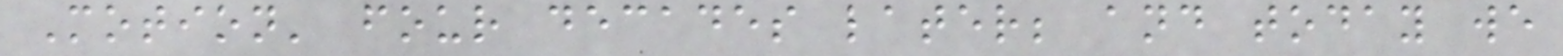Motion' four decades later; and today we
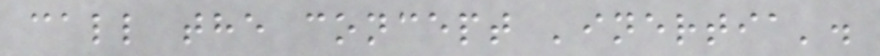call the concept 'inertia'.
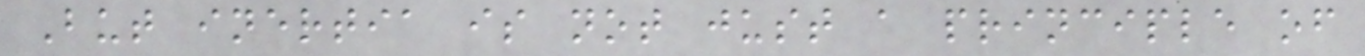But inertia is not just a principle of
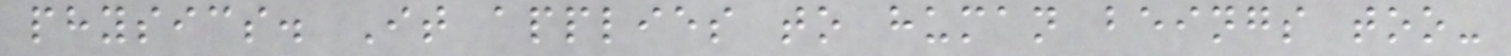physics. It applies to human beings too-
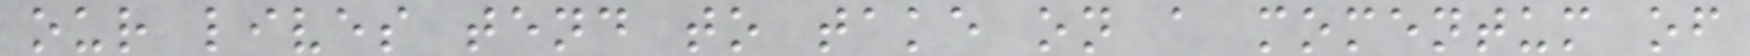our lives tend to take on a momentum of
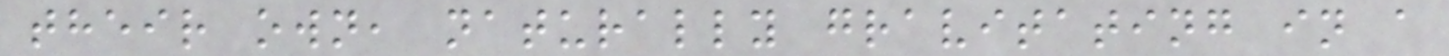their own, naturally gravitating in a
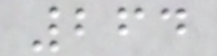264
